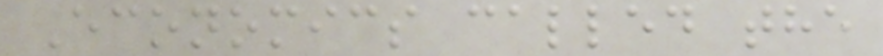Economics called the
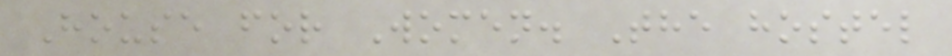House for Women. The hostel
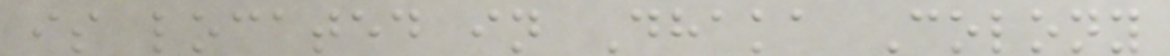is located in Dhaka Colony
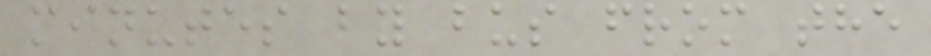minutes by bus from the
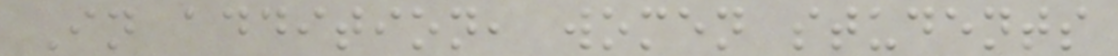In addition, women students
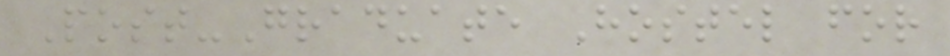Post-Graduate Hostel for
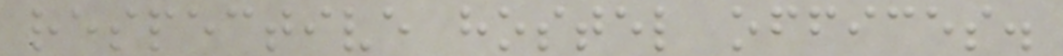respective hostel offices.
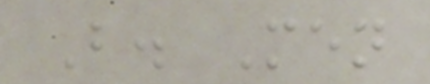B. Men
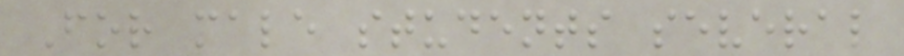For male students several
